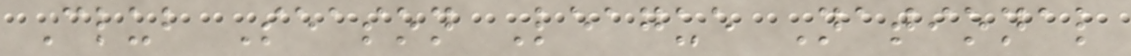Club Season League National
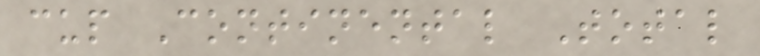cup Continental Total
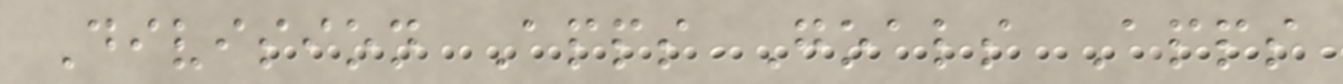Division Apps Goals Apps
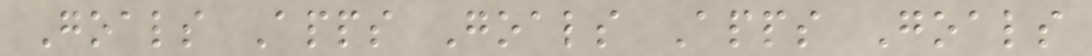Goals Apps Goals Apps Goals
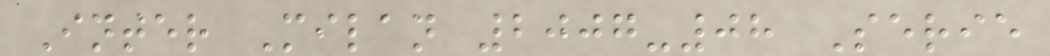Inter Milan 2007-08 Serie
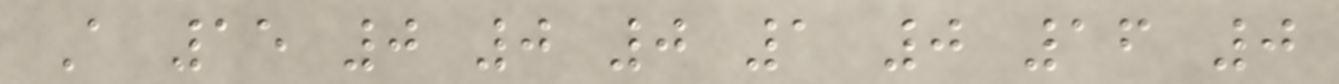A 15 0 0 0 1 0 16 0
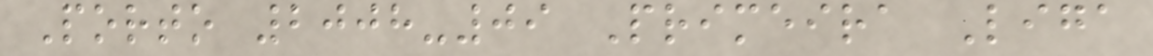Porto 2008-09 Primeira Liga
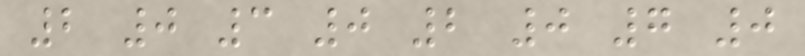2 0 3 0 2 0 7 0
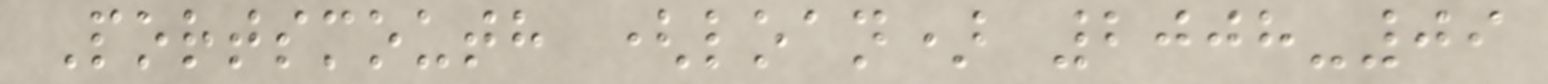Portsmouth (loan) 2008-09
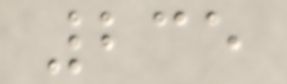235
